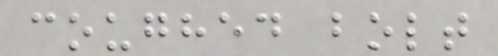coughed bolt
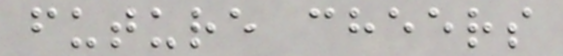future cheers
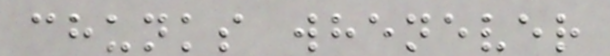chunks whenever
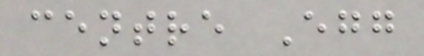centre Egg
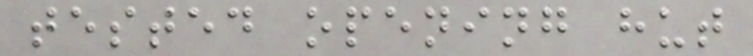tested opening hut
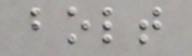bolt
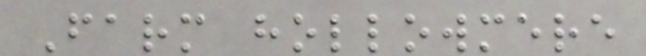Farm hollowmere
